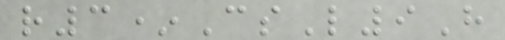r3*CsL9H
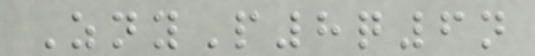ZnyP8q6n
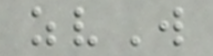zvW
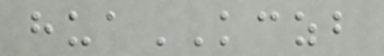huaKCZB
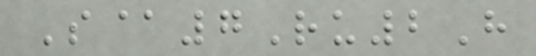S@7Ru2H
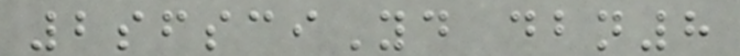2sfsciYd dbn8
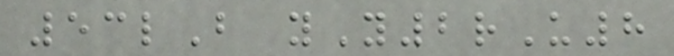53lB yY2rU8
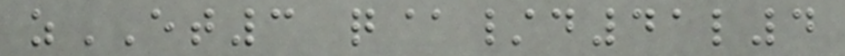zET3 q@/d41l4
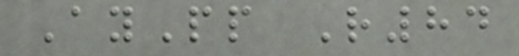AyPp R84
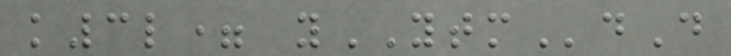k3l= yYTMdD
